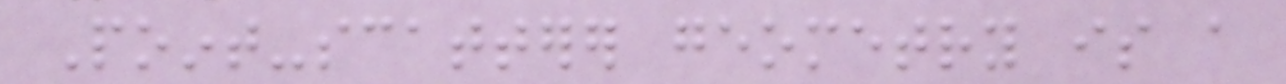Point-scatterer geometry is a
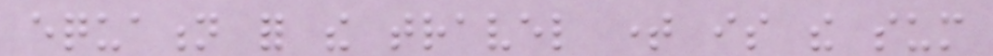equation for the travel time is the sum
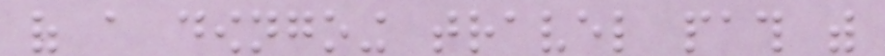of a downgoing travel path with
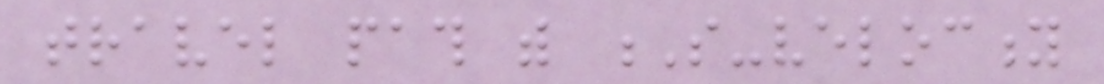travel path with S-velocity
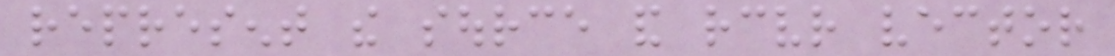represent the source and receiver vector
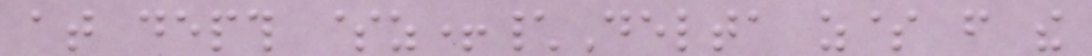at depth $z+\Delta z$ from the
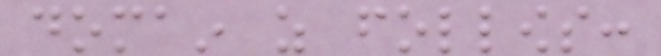domain as follows:
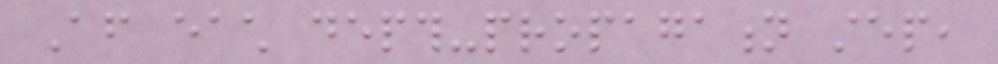After each depth-propagation step,
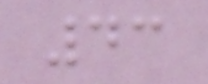43
